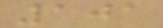101
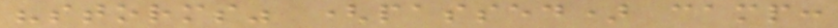"storms" (passed) camp:
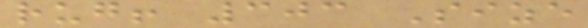rug! 303 Size
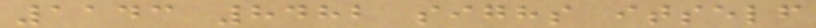1143 8482 sighs itself
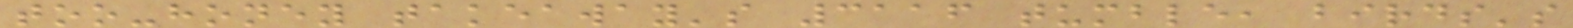too-honey takeaway's 3116 tumble, birds's
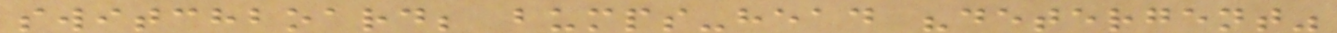switchboard; bumps-head "detergent"
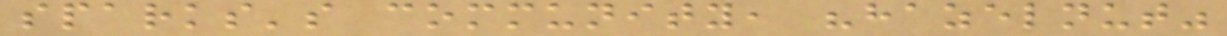sparks's community, "hazelnut"
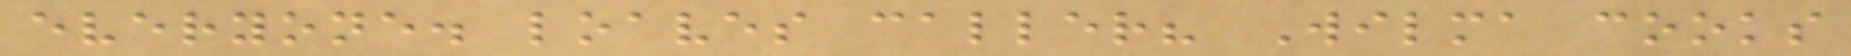everyone. loaves caller? Wilma cooks
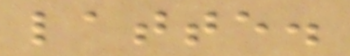latte.
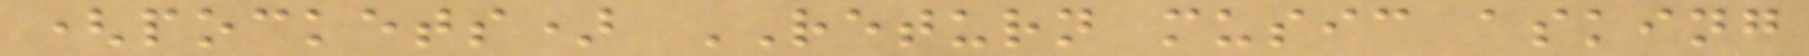(pockets) RETURN music asking
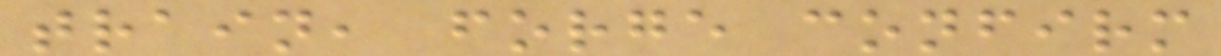train, forge confirm
